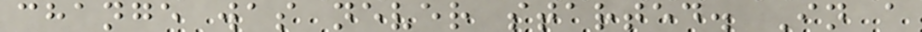change was never started. In a
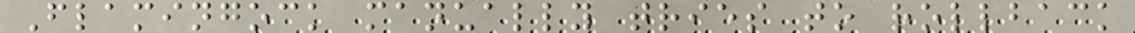Flamingock manually tries to rollback
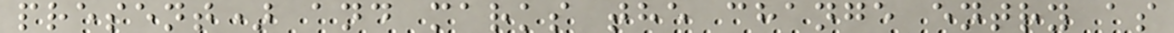present) and marks the change entry as
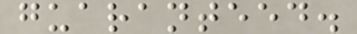guaranteed.
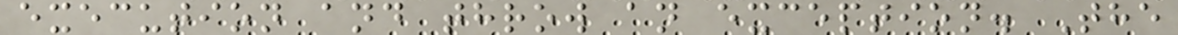execution and throw an exception. The
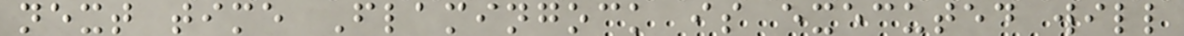next time Flamingock is executed will
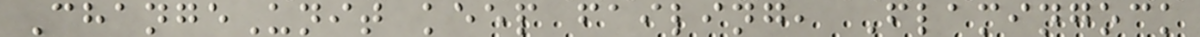ChangeUnit keep failing, Flamingock
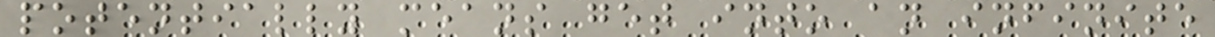potentially means get into an infinite
